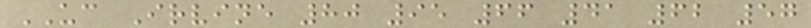UC Irvine 80 95 66 41 62 57
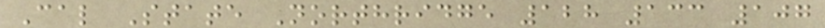Cal State Northridge 128 133 107
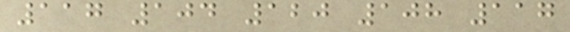117 104 120 108 117
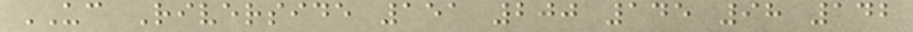UC Riverside 151 200 145 98 142
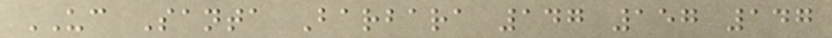UC Santa Barbara 147 157 147
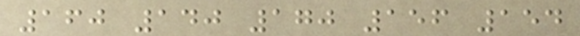160 140 170 156 154
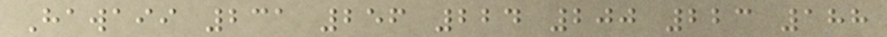Hawaii 231 256 224 200 223 188
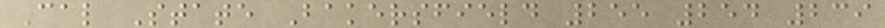Cal State Bakersfield 255 254 239
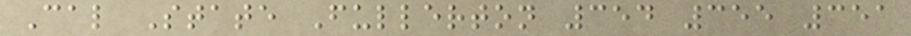Cal State Fullerton 354 355 351
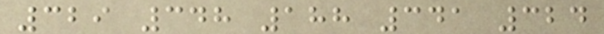329 348 188 341 324
